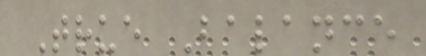True Balance
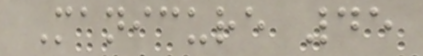Manicure 45
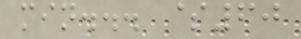min... $60
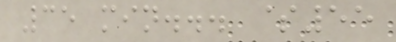35 min... $55
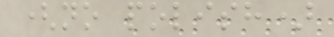(no polish)
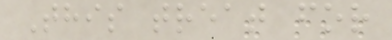This treat for
